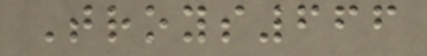Troys666
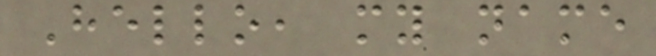Hello, my name
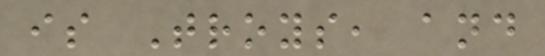is Troys, and
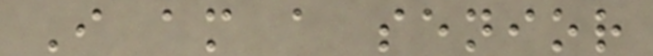I am a senior
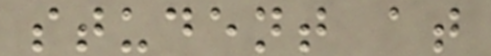student at
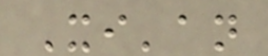Xi'an
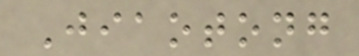Jiaotong
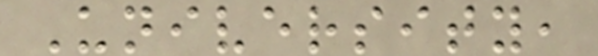University,
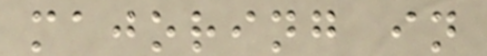majoring in
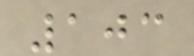103
